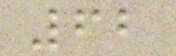62
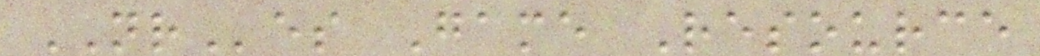NRes Game Resource
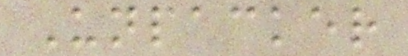Unpacker
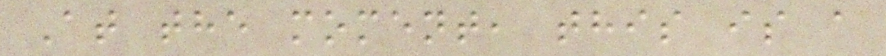At the moment, this is a
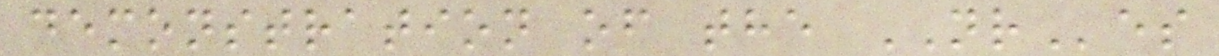demonstration of the NRes
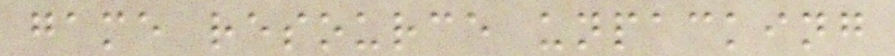game resource unpacking
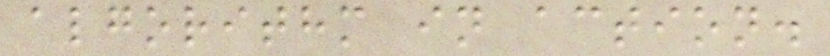algorithm in action.
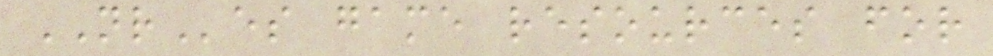NRes game resources for
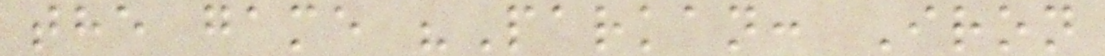the game "Parkan: Iron
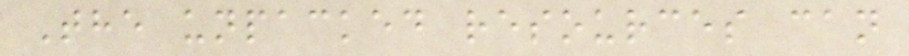The unpacked resources can
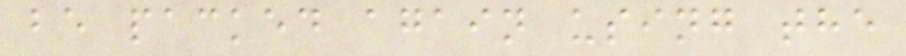be packed again using the
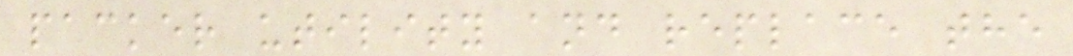packer utility and replace the
